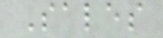Sales
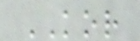KOR
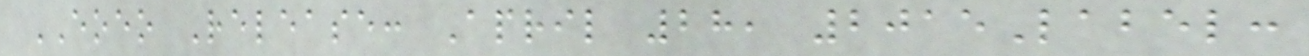EOEO Release: April 28, 2015Label:
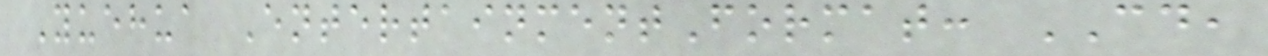Yuehua EntertainmentFormat: CD,
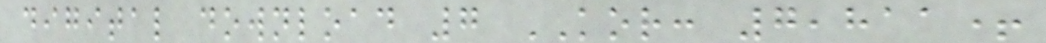digital download 7 KOR: 7,811+
